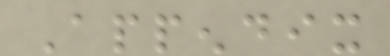Appendix
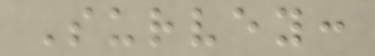Survey:
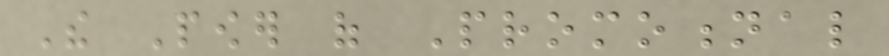The Power of Promotional
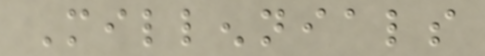Millennials
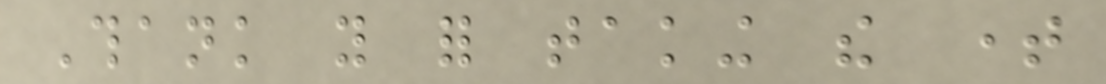Thank you for taking the time
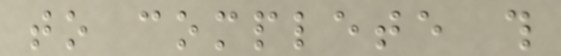to complete this
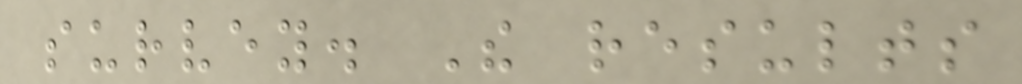survey. The results
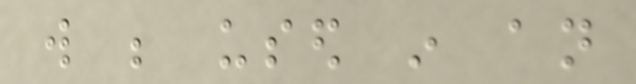will be used in an
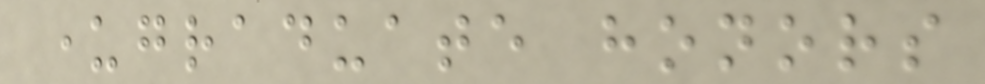undergraduate honors
